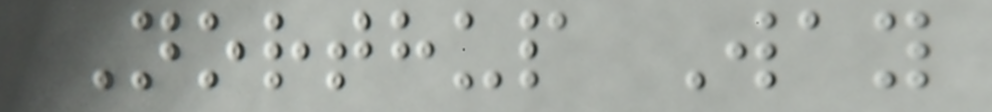Northup Way
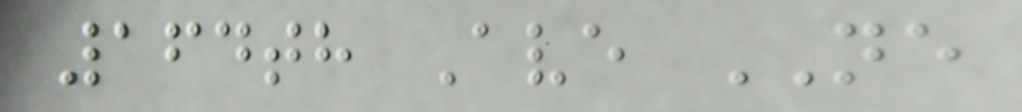164th Ave NE
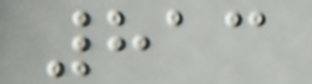813
